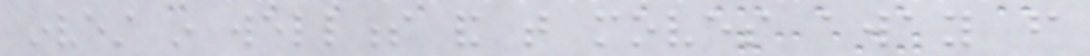invest in wellness and that moves away from
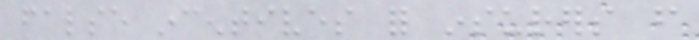false incentives for insurers from
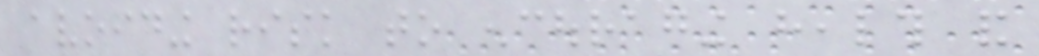avoiding risk to encouraging health and
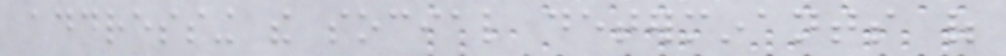addressing the social determinants of
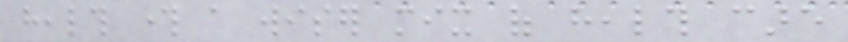health through a wiser mix of health care
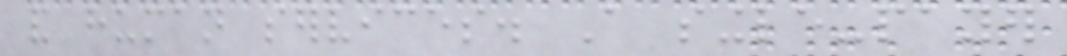and human services. A single-payer
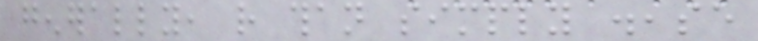generally, rather than simply disease
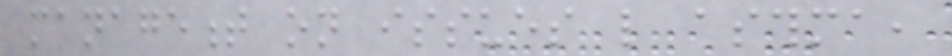management on issues like asthma,
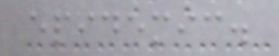epidemic.
